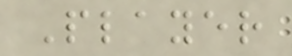Player
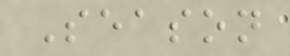Season
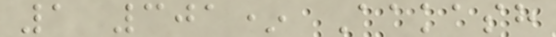1 301* Aakash
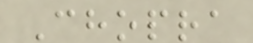Chopra
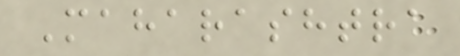Maharashtra
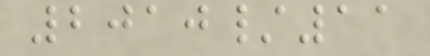2010/11
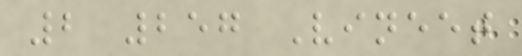2 257 Vineet
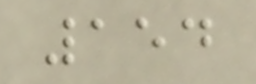154
